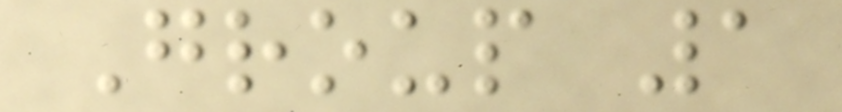Group 1
